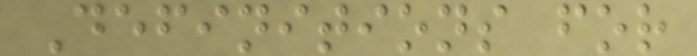Definitions for
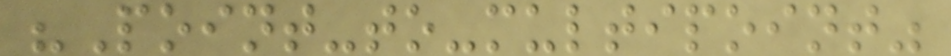"Point-to-multipoint"
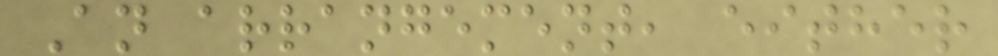An arrangement, either
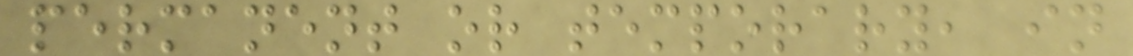permanent or temporary, in
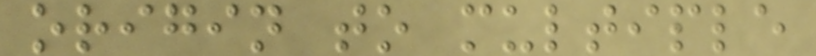origin to multiple
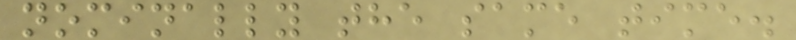nominally the same time.
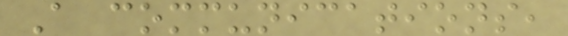A communications,
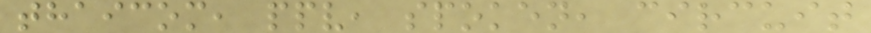thaicom, ppv, spoken, circuit
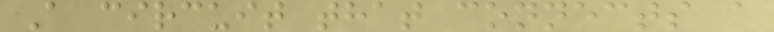A circuit that connects a
